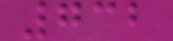732
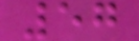57
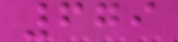679
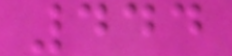444
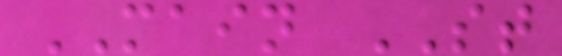MAIN ST
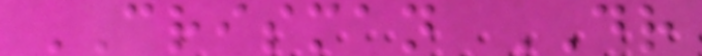CRISMAN DR
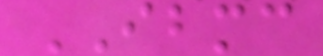IBMC
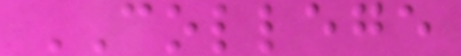COLLEGE
